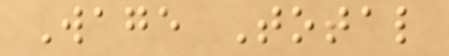Wage Total
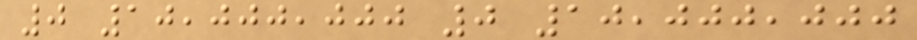0 10,000,000 0 10,000,000
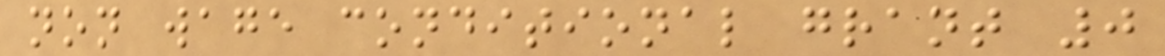non wage conditional grant 0
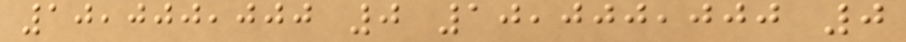10,000,000 0 10,000,000 0
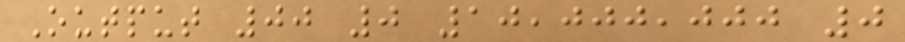Output 00 0 10,000,000 0
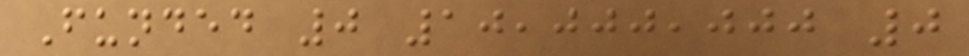Funded 0 10,000,000 0
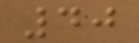40
